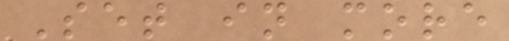Set in more
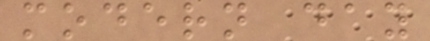modern day
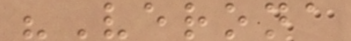"Verona
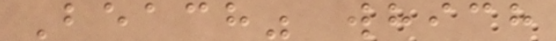Beach" which
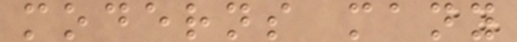moderns many
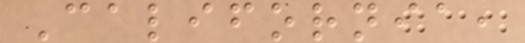California,
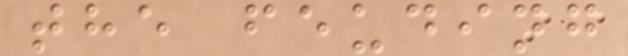the feuding
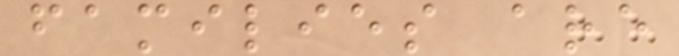families are
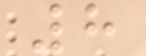8
